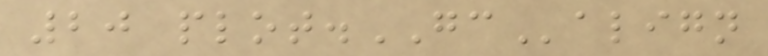20 plot.GCalign
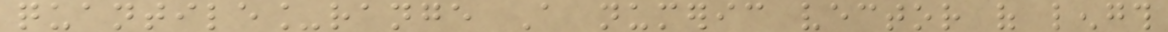quantile_range A numeric vector of length
